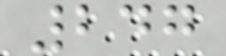247
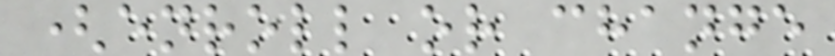(enroll or change
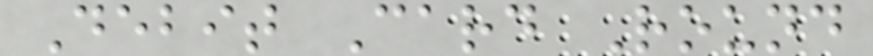Debit Card Round
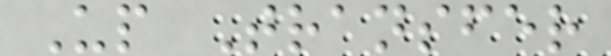Up Transfer
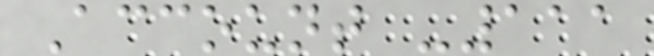Account -111
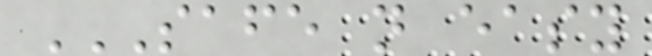SAFE N EASY
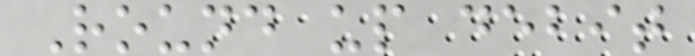Round up debit
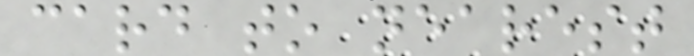card to nearest
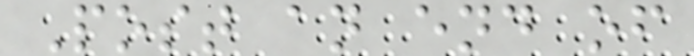Post an end of
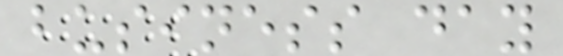business day
